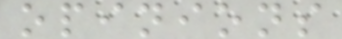opinions
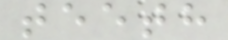teeth
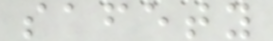safety
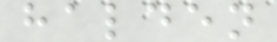halden
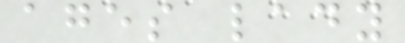ages lady
